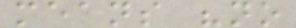means "no
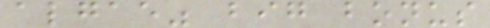algae" big bonus
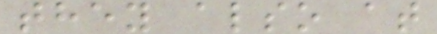they also at
